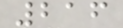216
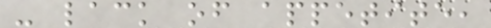- lack of appetite,
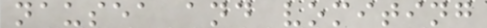nausea and vomiting
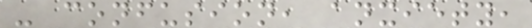- confusion, anxiety,
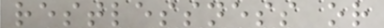restlessness or
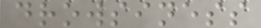drowsiness
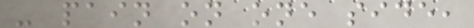- pain on one side,
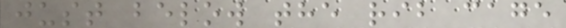just below the rib cage
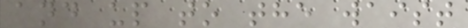and up to the waist
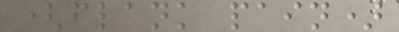(flank pain)
